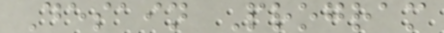Desain Program
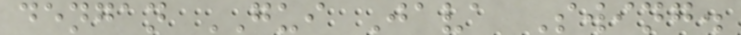dengan GUI Java Swing.
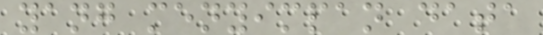yang menyimpan data
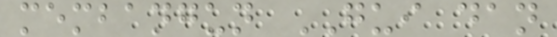membangun GUI dan
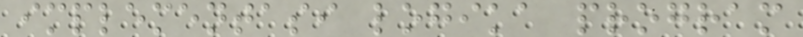implementasi logika program
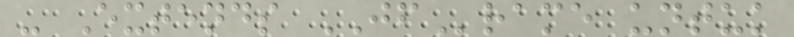- Extends JFrame untuk
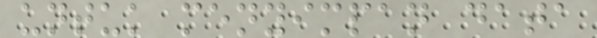untuk menyimpan data
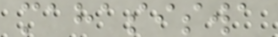mahasiswa
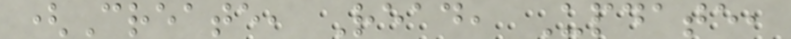(Create, Read, Update,
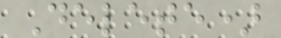Delete)
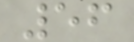56
